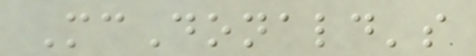McDonald's
